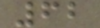62
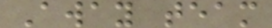Away team
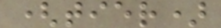(tier)
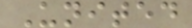United
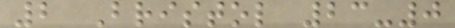2 Bristol 23-0
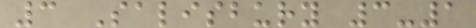3 Salisbury 3-1
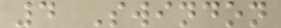4 Swindon
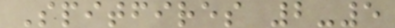Spitfires 2-5
